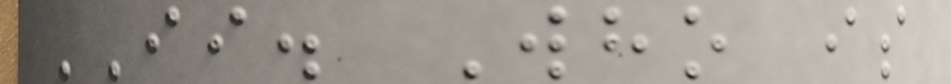II. Who is
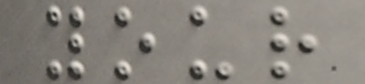your
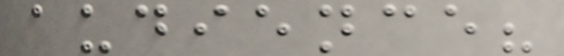audience?
